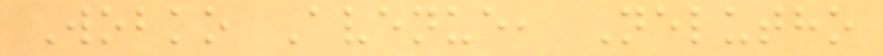Wobko Avenue, Nelutho
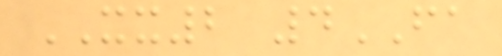XX2 4FA
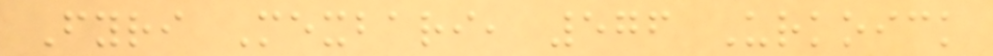Fyri Mexbari, 576 Urkoick
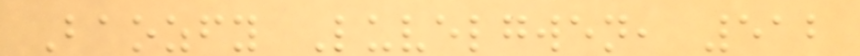Baozfy Luvelgwen, 512
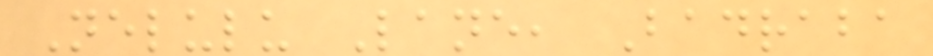Nelulu Lane, Badraba
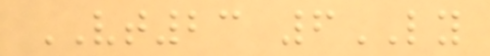VT23 6LY
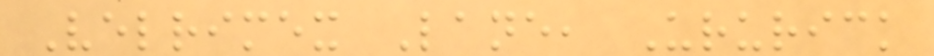Velrimex Lane, Ururick
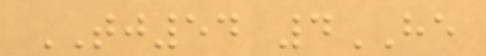TJ54 4HE
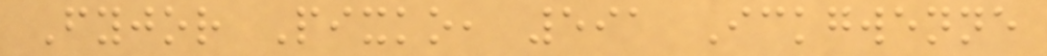Fyjor Pixko, 591 Ickgwenne
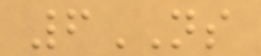6NS
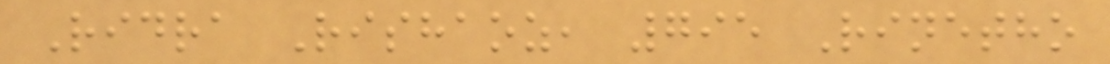Ridra Rishaoz, 795 Rinetho
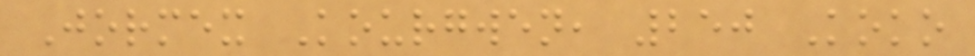Jormex Kourgwen, 250 Koko
